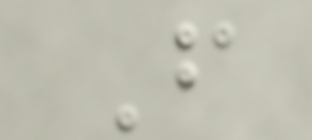F
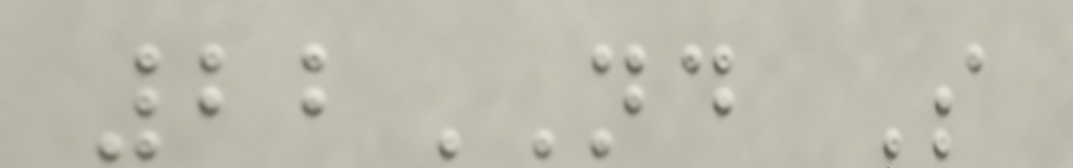22ND S
